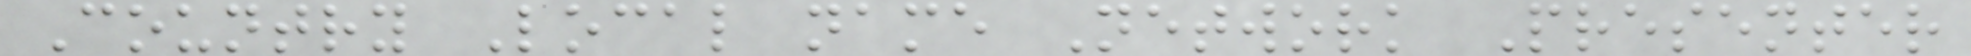Country Local name Network Presenter
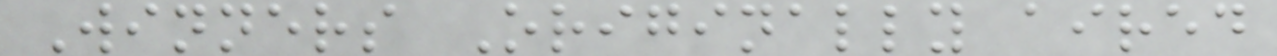Winners Originally aired
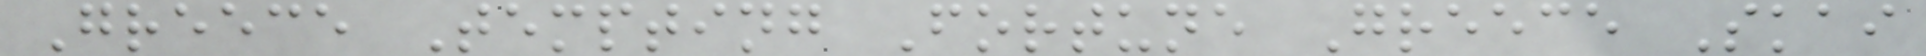Greece Tempting Fortune Greece Skai
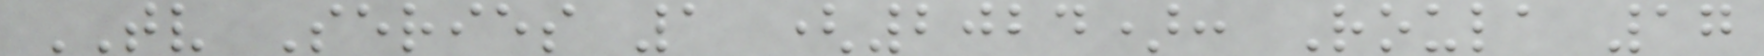TV Series 1 (2024): Roula 17
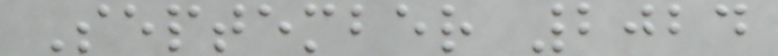September 2024
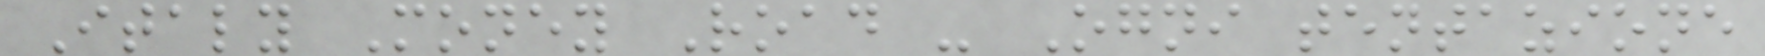Italy Money Road - Ogni tentazione
